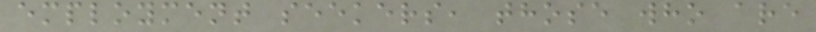employment seekers, those who are
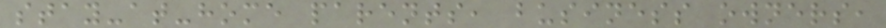stay-at-home parents, business owners,
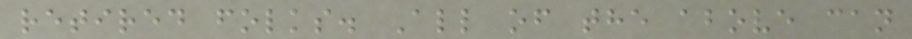retired folks. All of the above can
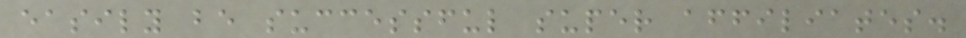easily be successful super affiliates.
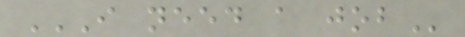I NEED A JOB
